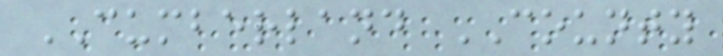CUMBERLAND COUNTY
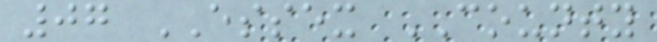07 ESSEX COUNTY
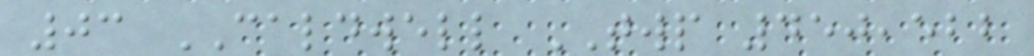03 CALDWELL TWP 450,522
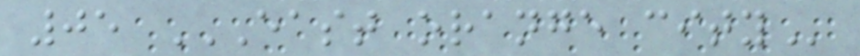05 EAST ORANGE CITY
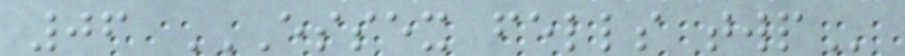06 ESSEX FELLS TWP
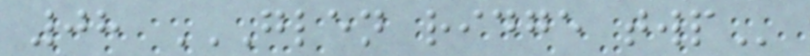08 GLEN RIDGE TWP
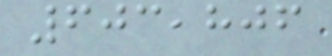603,806
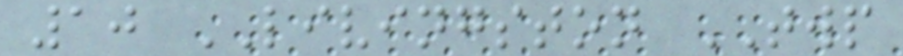10 LIVINGSTON TWP
